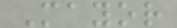Mayor
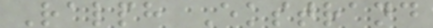Ralph Ekstrand
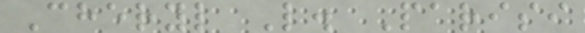Cheryl L. Parisi
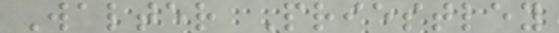Walter Priestley
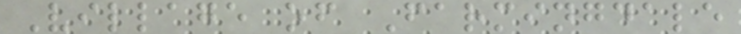Village of Farmingdale
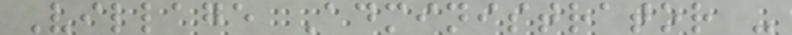Village Administrator -
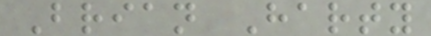Brian Harty
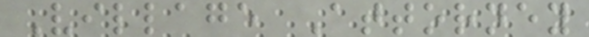Village Attorney
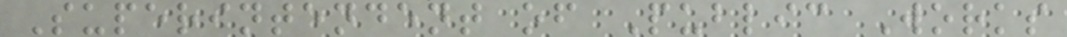Superintendent of Public Works
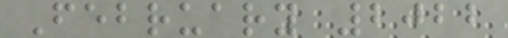February 2022
